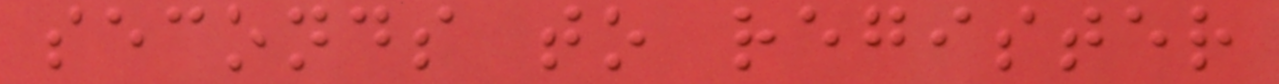seconds to register
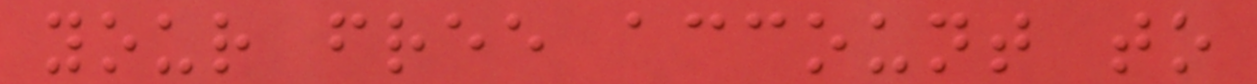your free account to
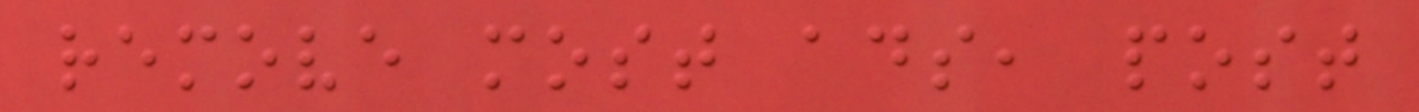remove most ads, post
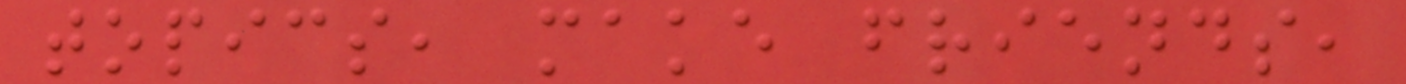topics, make friends,
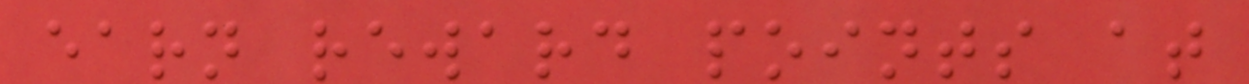earn reward points at
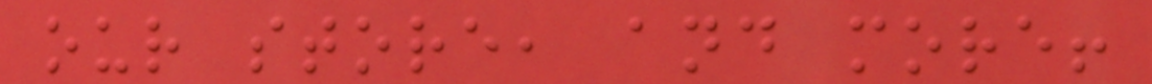our store, and more!
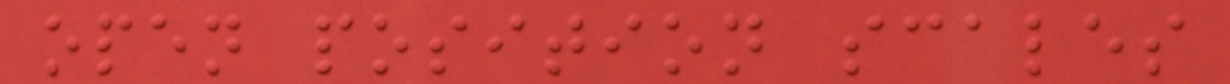open position scales
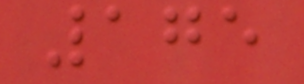175
